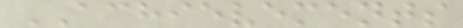ACHIEVEMENTS
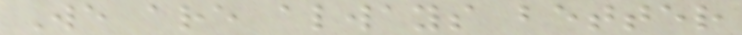We are always better
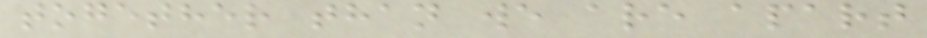together than we are apart
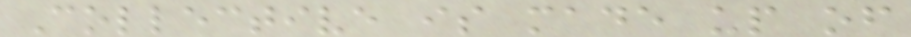Collective is made up of
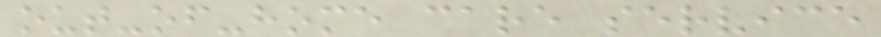out-of-home care service
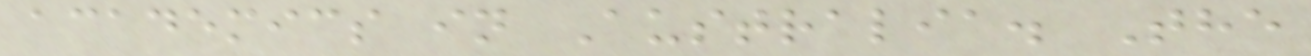academics in Australia. The
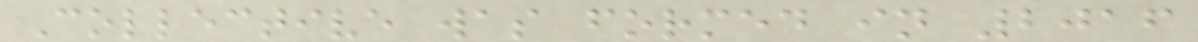Collective was formed in 2016
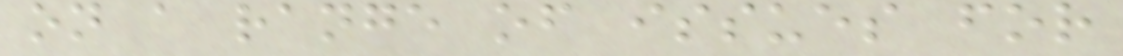on a range of issues for
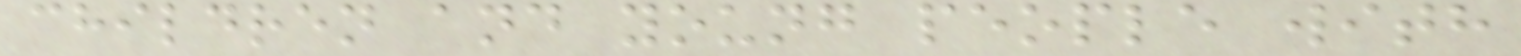children and young people with
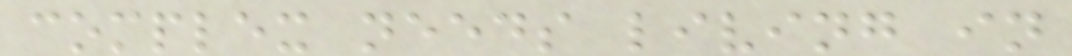complex needs living in
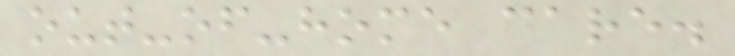out-of-home care.
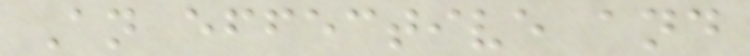An effective and
